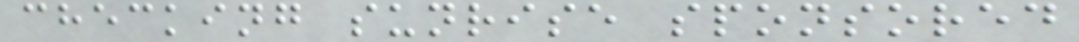checking sunrise sponsored
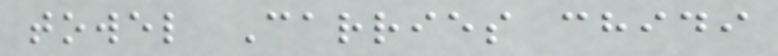towel Carries chidi
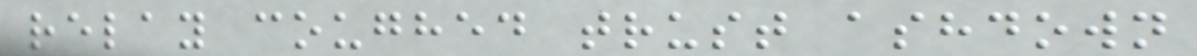relay coughed trust ashdown
